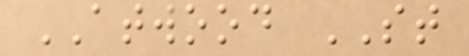ATWOOD ST
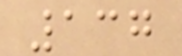137
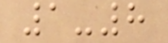1-8
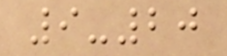9-20
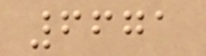6671
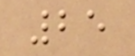25
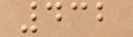432
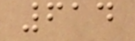614
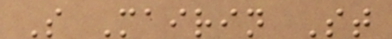S Mairin St
